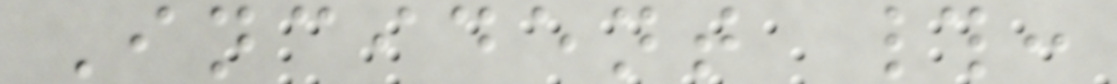Incident #:
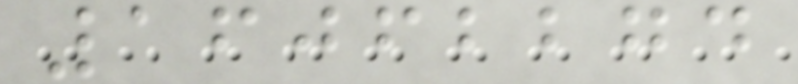16062274
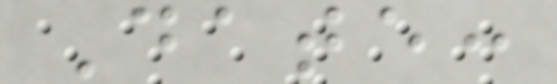Date:
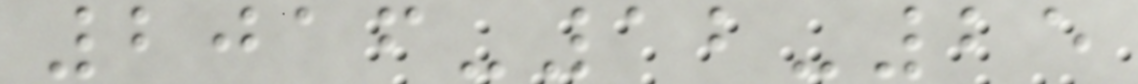2016-12-25
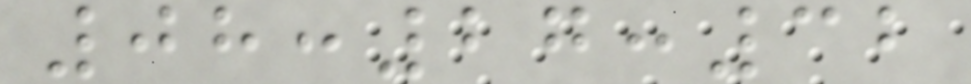08:27:32
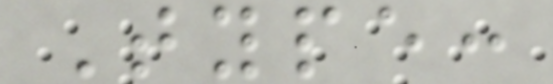Type:
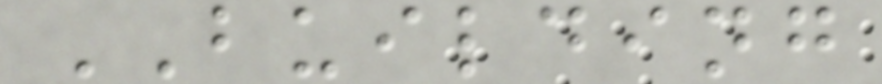BUILDING
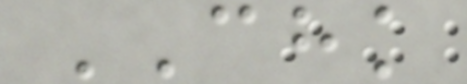CHK
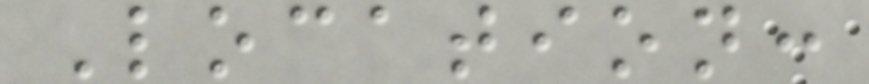Location:
